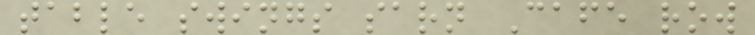table swings sarn Cafe row
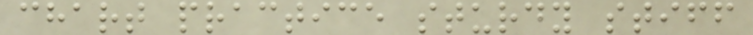chart practice sturdy stiff
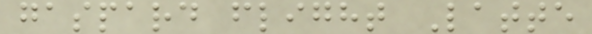gaspard flight Latte
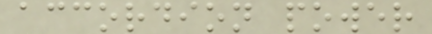accordion power
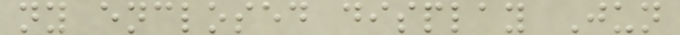ny enclosed display Jun
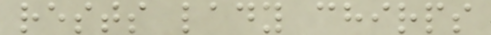rests lady chirps
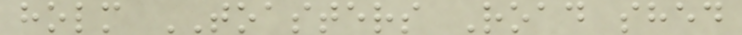holm TOASTERS Road shed
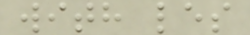with les
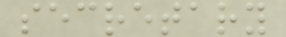secretary
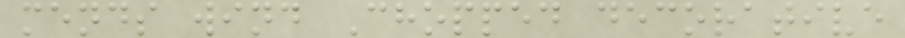mends wind Chopped decorative
